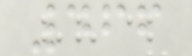466
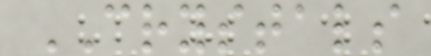CRYSTALS
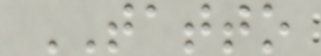TATTO
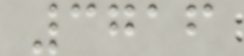3716
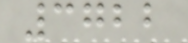3722
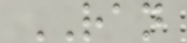RAN
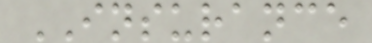INSURANCE
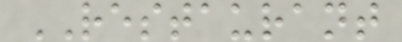RESTAURANT
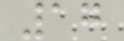17
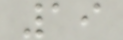19
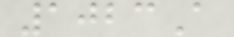1023A
